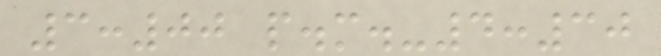3:00 p.m.-4:30
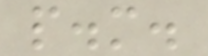p.m.
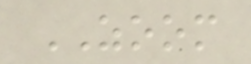ZOOM
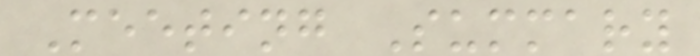Meeting Summary
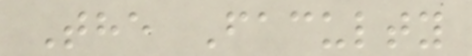The Faculty
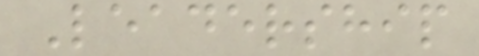Leadership
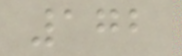172
